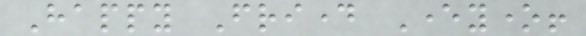Happy Friday Everyone!
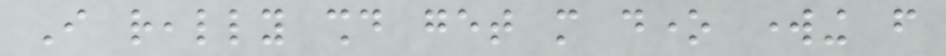I really should get more done working from
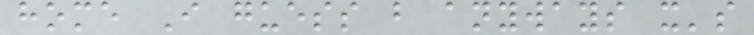home I guess but anyways it's
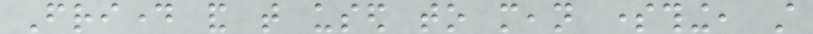Friday and that used to mean something, still
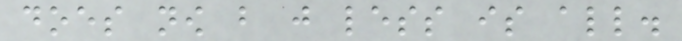does now but just less is all.
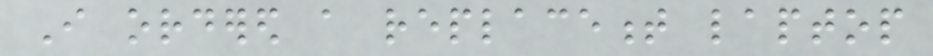I ordered a replacement laptop
